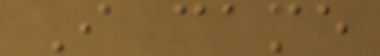I came
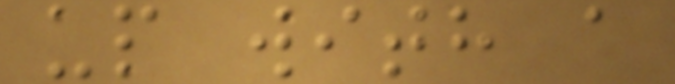up with a
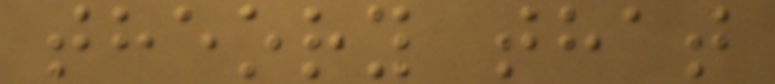theory that
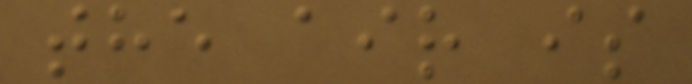the air is
